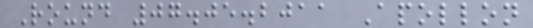Round 07.05.2011 Apollon
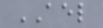AEL
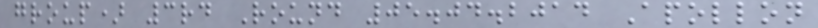group) 3rd Round 05.04.2014 Apollon
